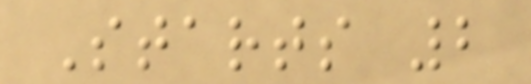Starts 2
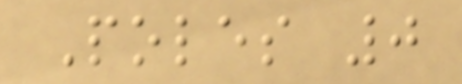Poles 0
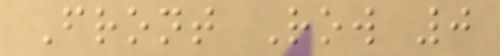Front Row 0
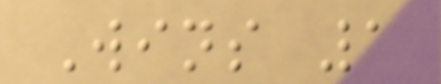Wins 1
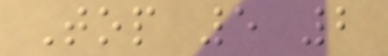Top 5 2
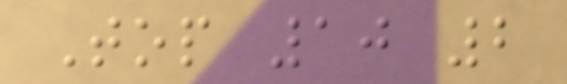Top 10 2
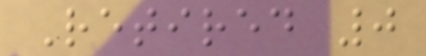Retired 0
